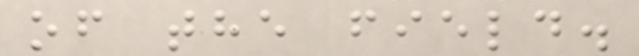of the field.
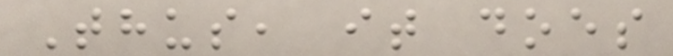Thus, it does
